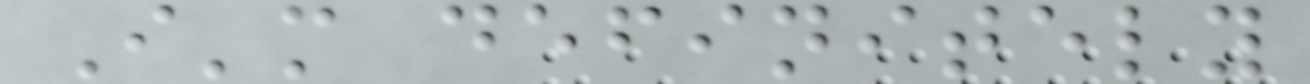I'm definitely
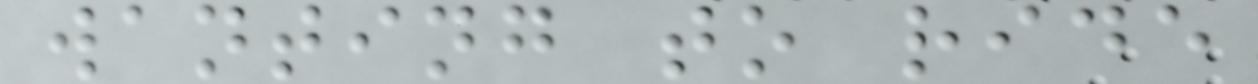wanting to ride
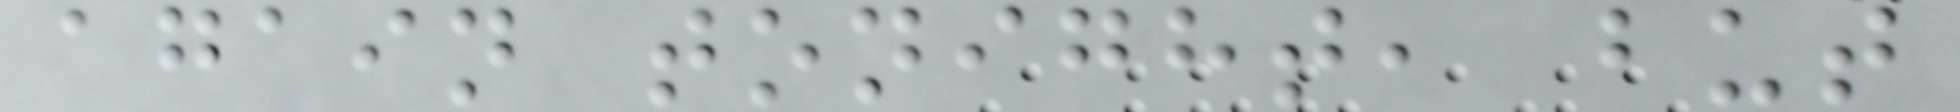again tonight, but
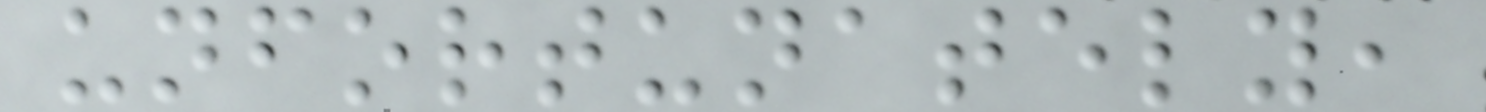unfortunately,
